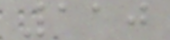110
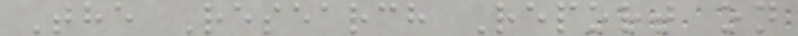The Research Report on
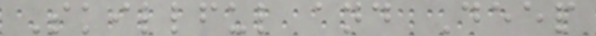Skillful and Deep
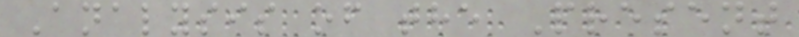Analysis of the Present
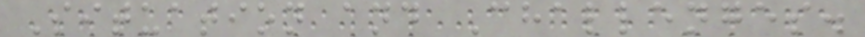Situation and Challenges.
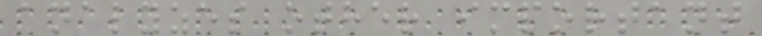analyzes other important
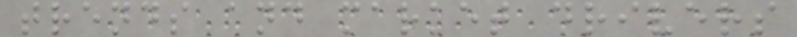trends and market drivers
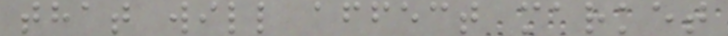that will affect market
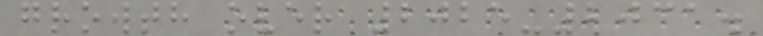growth over 2025-2031.
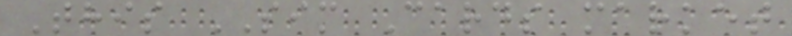This SIM Cards market
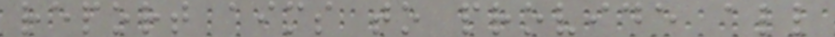report aims to provide all
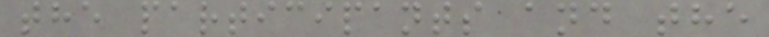the participants and the
